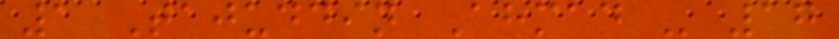1 Tajuddin Ahmad - 17
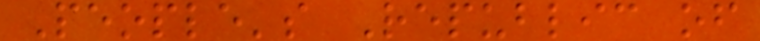People's Republic of
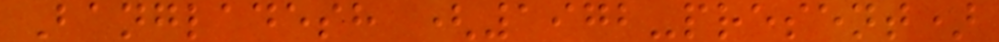Bangladesh (1972-present)
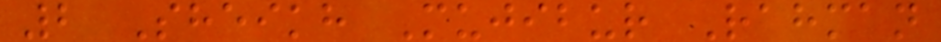2 Sheikh Mujibur Rahman
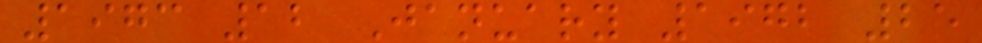1973 12 January 1972 25
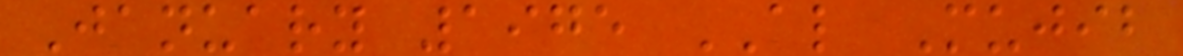January 1975 AL Mujib
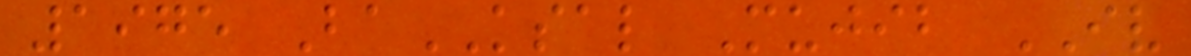1975 BaKSAL Mujib IV
